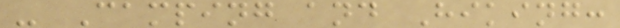- Camping and Hiking:
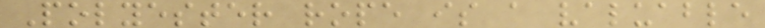Polyester rope is a valuable
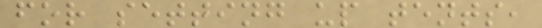for setting up tents,
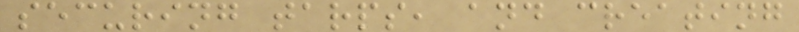securing tarps, and creating
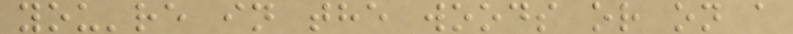you're in the woods or on a
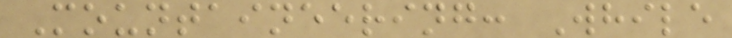Mountaineering: While
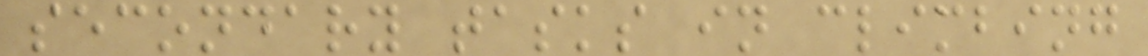secondary tasks in climbing
